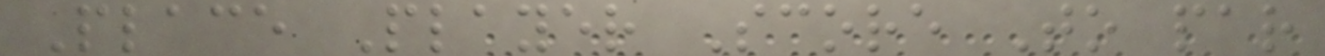Place Player Score To par
